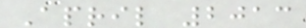April 2013
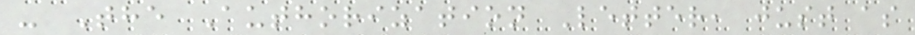- The Authorization Letter, just as
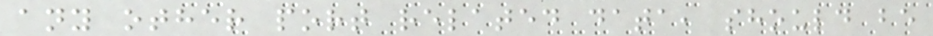any other port related data, should be
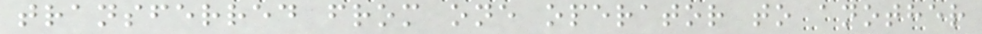transferred from one operator to another
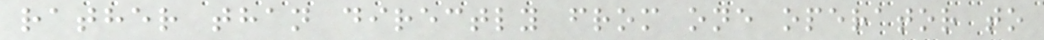rather than directly from one operator to
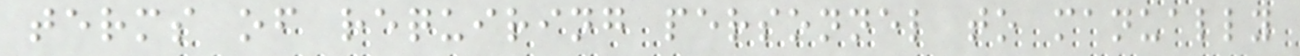terms of requiring personnel to manually
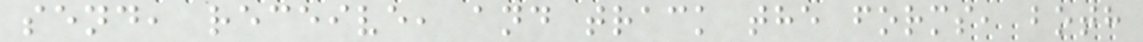send, receive, and track the forms, both
